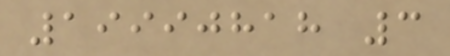19990818 3
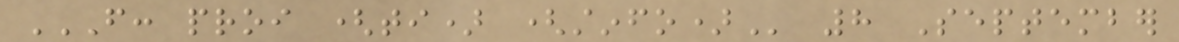FROM: PROI (TI) (STINFO) 8 September
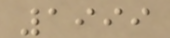1999
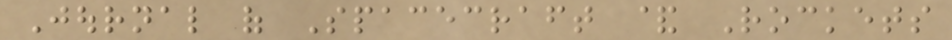Journal of Spacecraft & Rockets
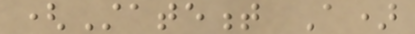(Statement A)
